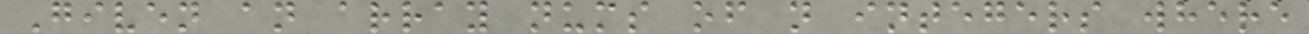Given an array nums of n integers where
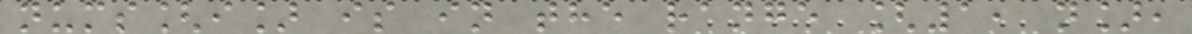nums[i] is in the range [1, n],
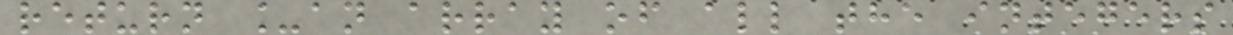return _an array of all the integers
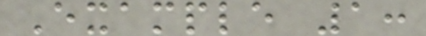Example 1:
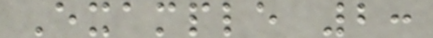Example 2:
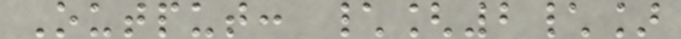Output: \[2\]
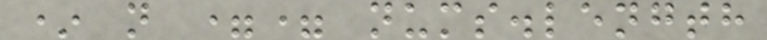* n == nums.length
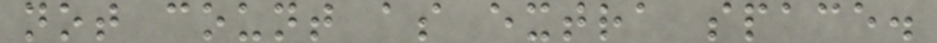not count as extra space.
